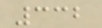332
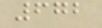672
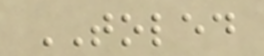TOLED
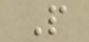P
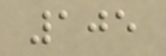105
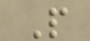P
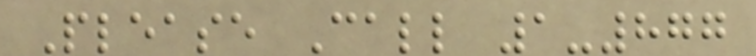Please Call 1-877
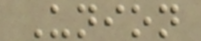Union
